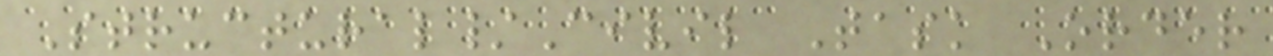Structural/Civil Task Order
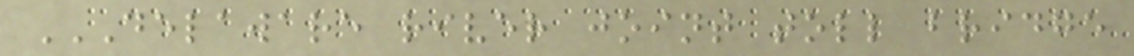DELAWARE RIVER JOINT TOLL BRIDGE
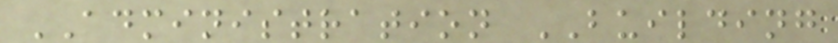ADMINISTRATION BUILDING
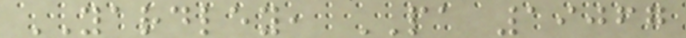YARDLEY, PA 19067
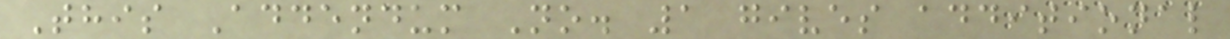This Addendum No. 1 gives additional
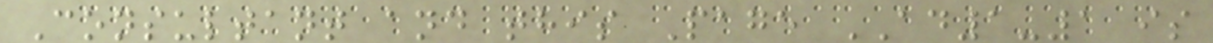Consultant and this Page AD1-1 is
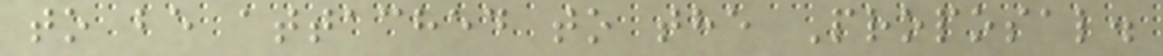to be attached to the Proposal.
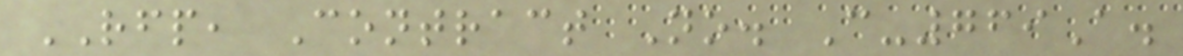RFP, Contract No. C-769A.
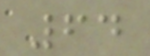64
